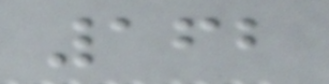162
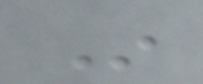In
